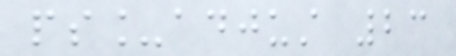ps_adjust 23
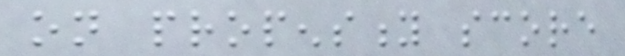on propensity score
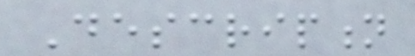Description
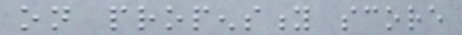on propensity score
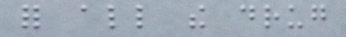for all the drug
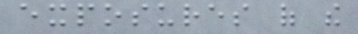exposures of the
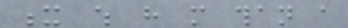x which have more than a
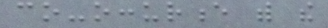co-occurence with the
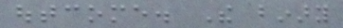outcome. The binary
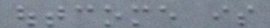outcome is
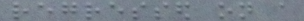regressed on a
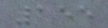155
